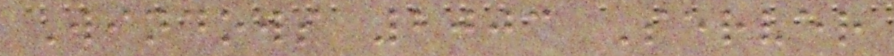Windows 2003 Server
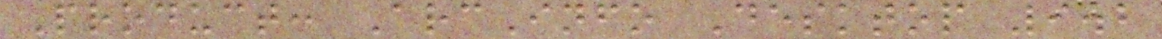Product: ArcInfo Desktop 9.2
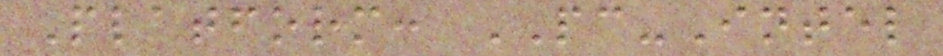Platform: PC-Intel
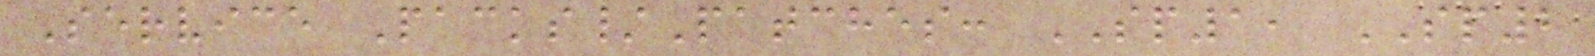Service Packs/Patches: SP1, SP2
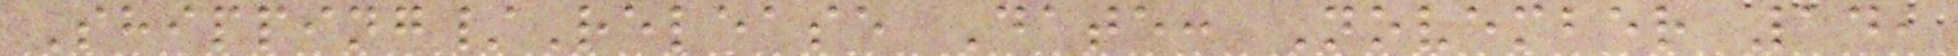Shipping/Release Date: November 14,
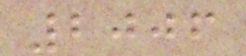2006
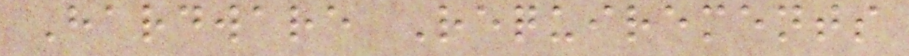Hardware Requirements
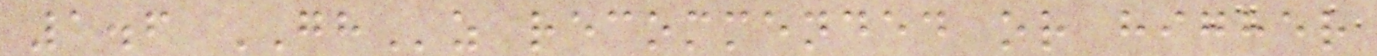1.6 GHz recommended or higher
